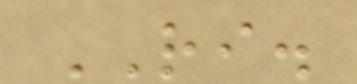RI.
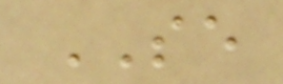SE
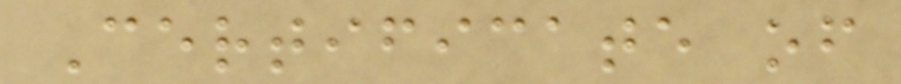Certificate of
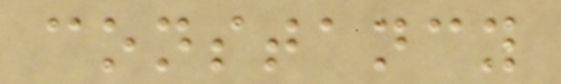constancy
